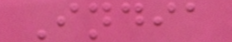India
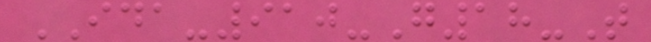IDA-910-G18-T
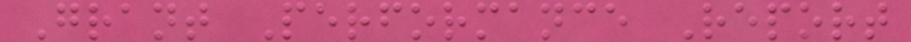Grant Performance Report
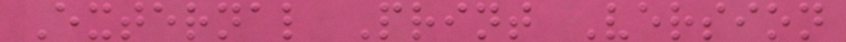External Print Version
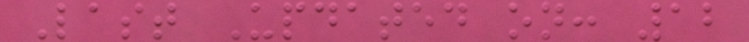Last Updated on: 12
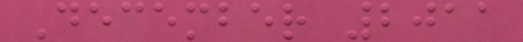December 2011
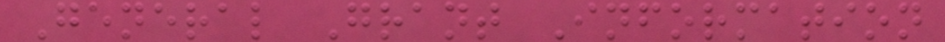General Grant Information
